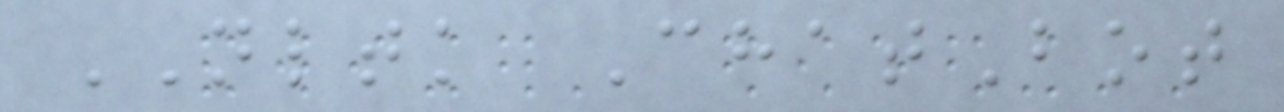NLTK ChatBot
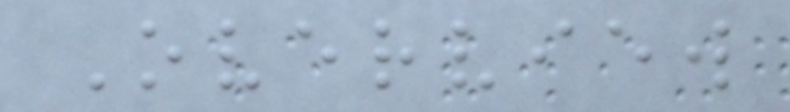Overview
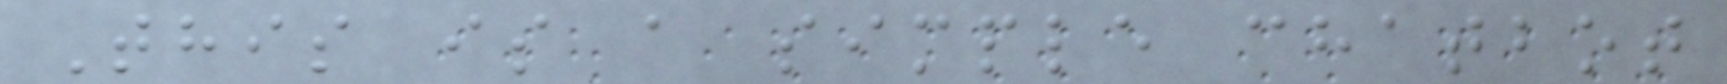This is a simple chatbot
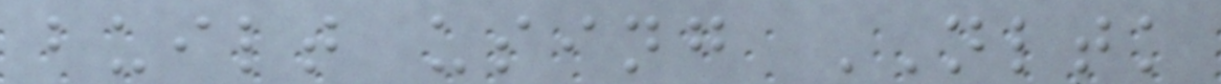built using NLTK
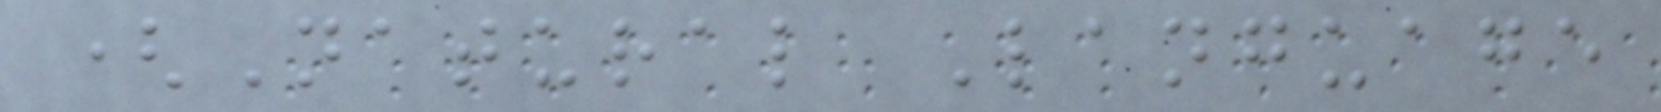(Natural Language
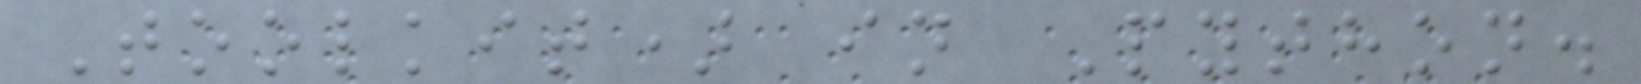Toolkit) in Python.
